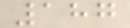187
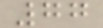77
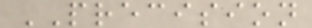PRECISION
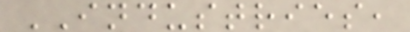INDUSTRIES,
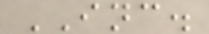INC.
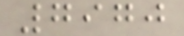7970
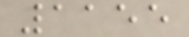1155
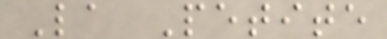La Petite
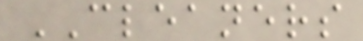CLEANERS
